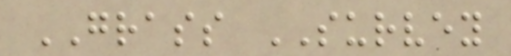GRASS SURVEY
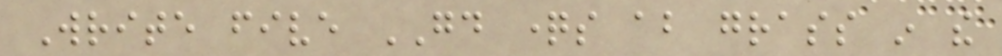Write five GOOD questions about grass in the
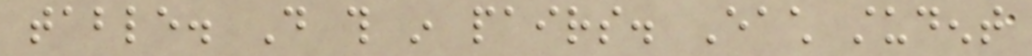table. Do this in pairs. Each student
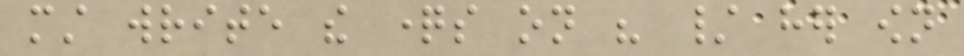must write the questions on his / her own
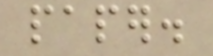paper.
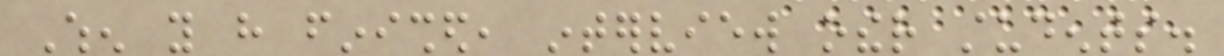When you have finished, interview other students.
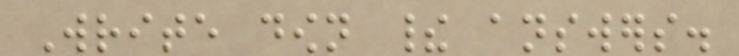Write down their answers.
